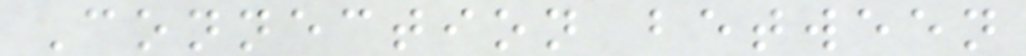Connection between
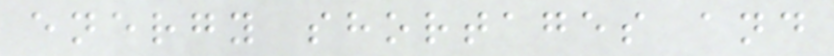energy shortages and
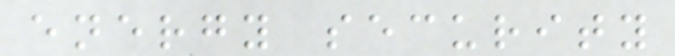energy security
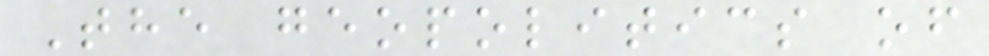The geopolitics of
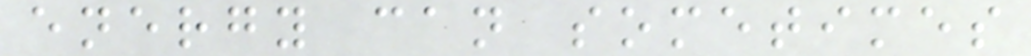energy can sometimes
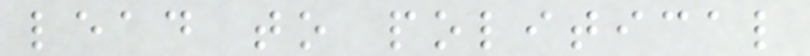lead to political
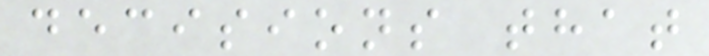decisions that
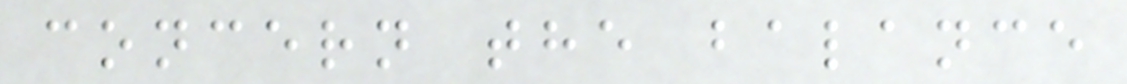concern the balance
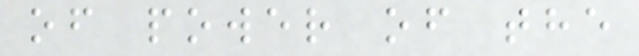of power of the
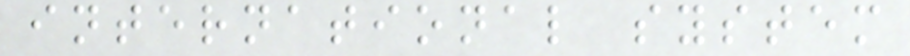international system
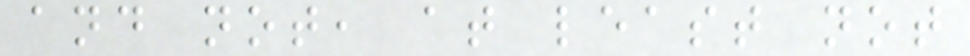and not, at least not
